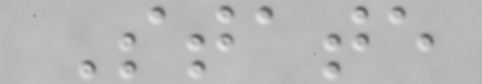State
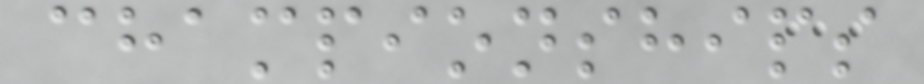championships
